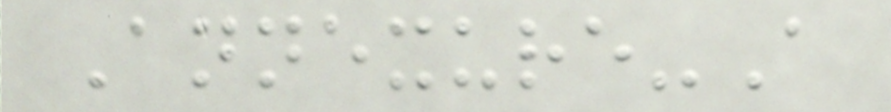Annexure-A
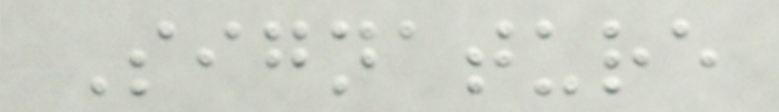Signature
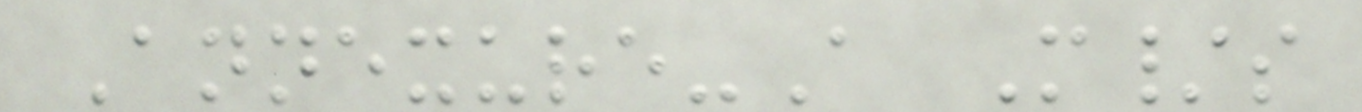Annexure-A M/s
